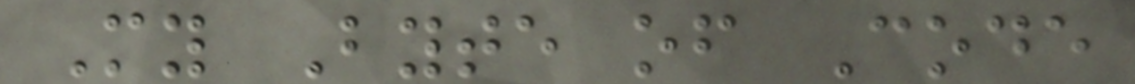My Byte of Code
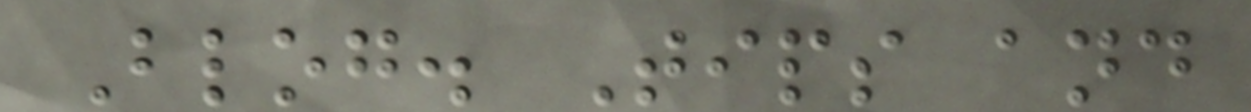Blog. Tips and
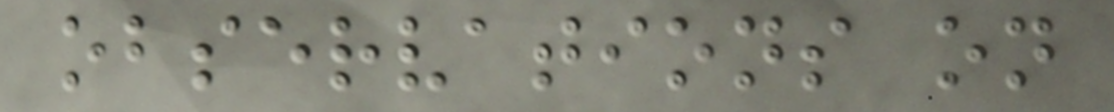observations on
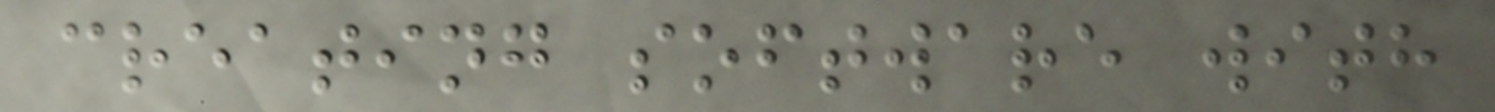creating software with
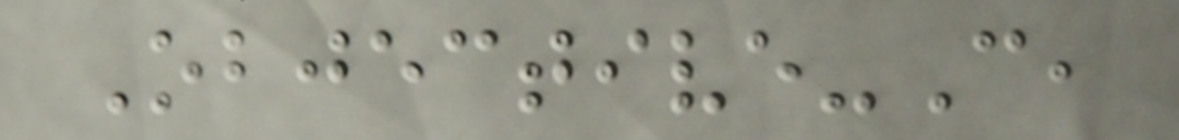Objective-C,
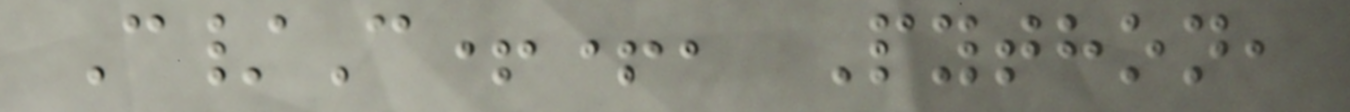C/C++, Python,
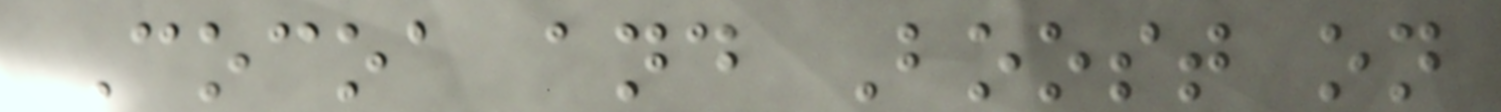Cocoa and Boost on
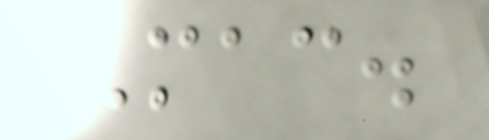Mac.
